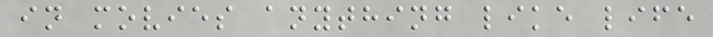in movies anything like life
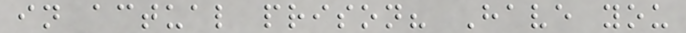in actual prison? Have you
